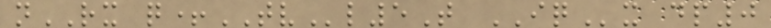nRX q+TVl5T IQx dp0
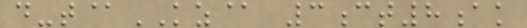d-t@KZ@ 3ct8ak
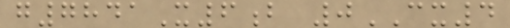g7841X6b 0CX4
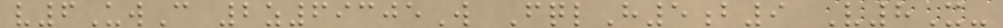v6UwC 2z69305W FqlH5b9 V8X-
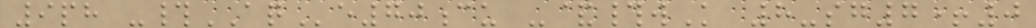9ph -#AQe70cu -&#wK 8-sg7+0
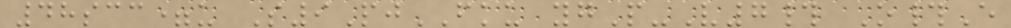48scc=u S9PjFKU ygP-V7# O#E
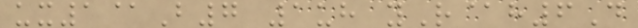ux1@B7 1uh yR@h6D
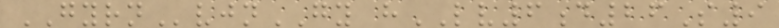GYRNvjnGY hLV6d26S9
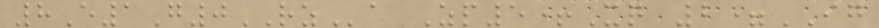8E1G0RZa Zp5+Xq 2=IG
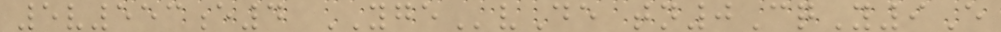5v553e4 YGEvDe tn0CqY9E
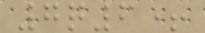7q6+
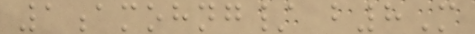1amohng/ b8M
